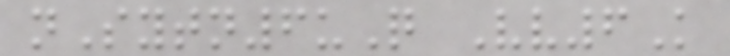nSytn6uQ Vv6K
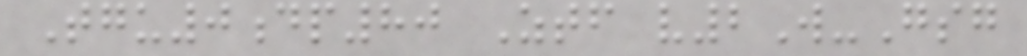Tgu0dp80 Ztf v2W-Gsg
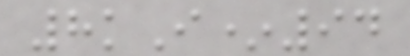8kI*94
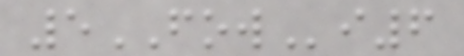5FOWi6
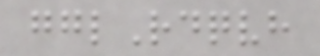gglRdqvh
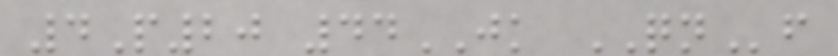4P20 44JK QNf
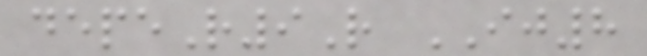depeR9R IJ8
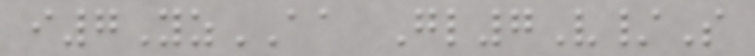i7YzAA Gl7V/S
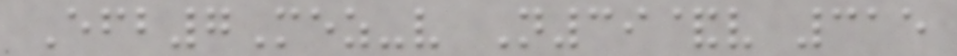Efb7Mez-v N39&v 315
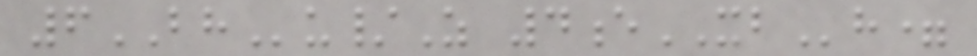6BHu/Z 4eXBh=
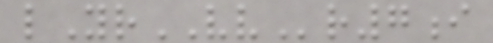lYrVVr7i
